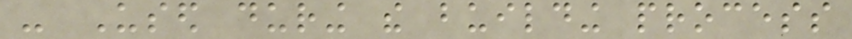- Used during the building process
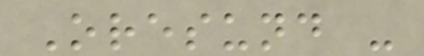Oresund -
